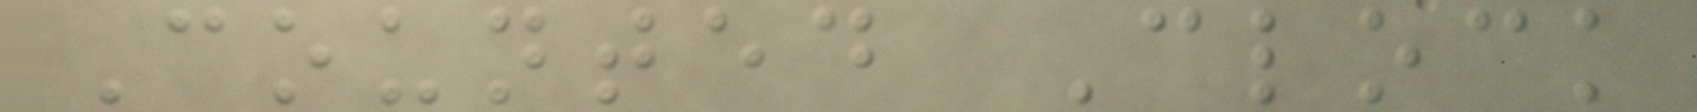Counted Clock
